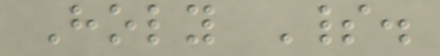Holy Spirit.
